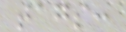tags:
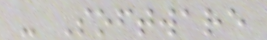- Software
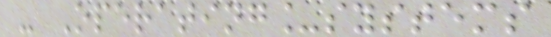- Operating_systems
